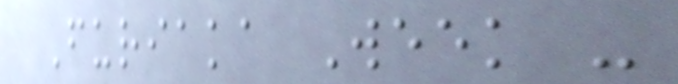Furiaka Week -
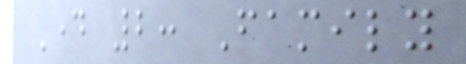Day 2: Family
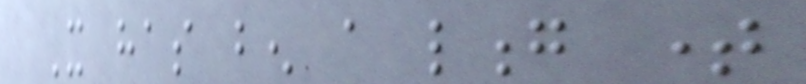It has ben a long time
